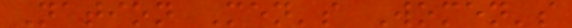Nation Men's Women's
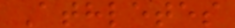Athletes
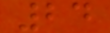24
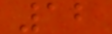12
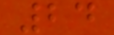24
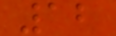12
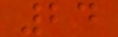24
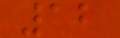12
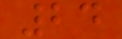24
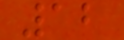12
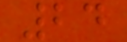24
